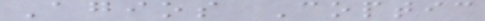Agios Coptic
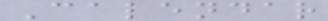Calendar
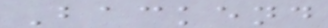Backend
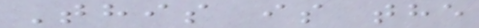This is the
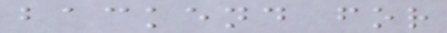backend for
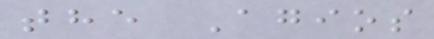the Agios
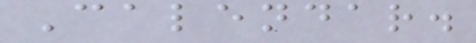Calendar.
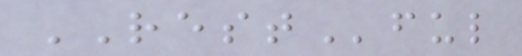RESTful
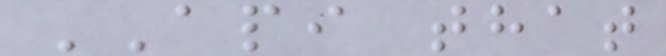API that
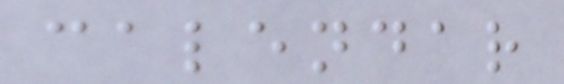calendar
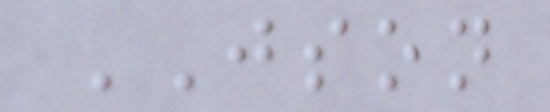JSON
